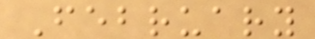February
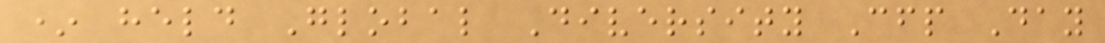* held Global Diversity Cfp Day
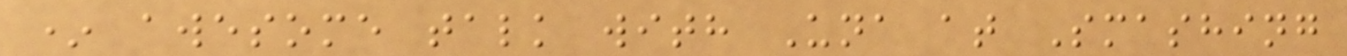* awesome talk with Una at Smashing
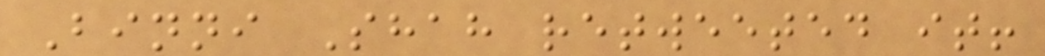Binni Shah retweeted it!
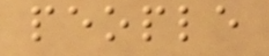people
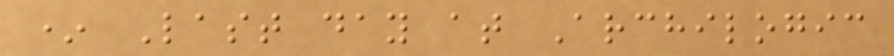* Last day at Archilogic
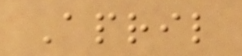April
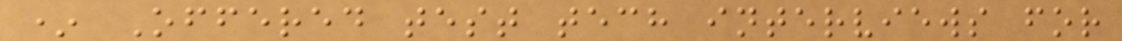* Offered test tech interviews for
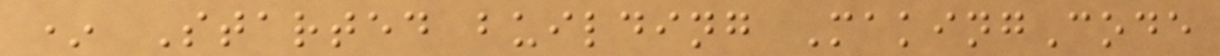* Started building MakingCode
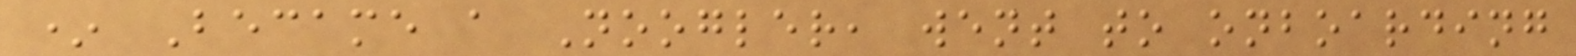* Became a Noogler, went to onboarding
